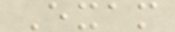Exam
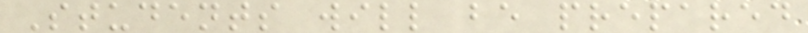Students will be prepared
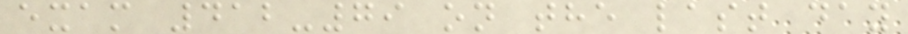exam 412-79 on the last day
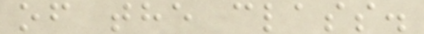of the class.
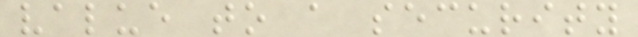value to a security
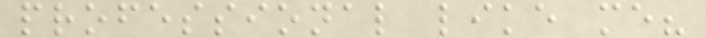professional like me?
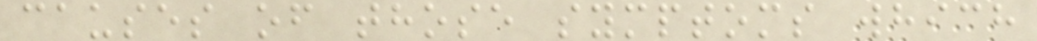causes of those symptoms which
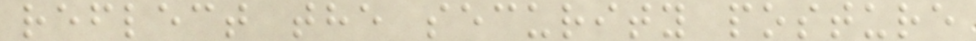reflect the security posture
